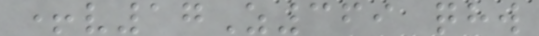+v17Z369 qhw
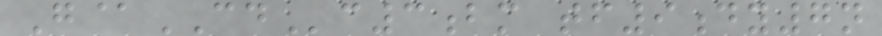G@CDc3bm tf9dy7n
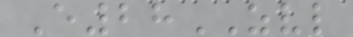E28ZVL
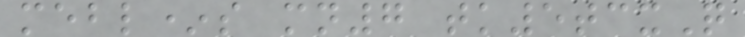mebl*s mn7 tk5tcxQ
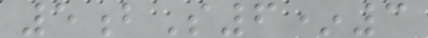5bS6*3
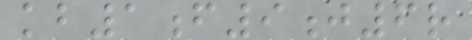kb1f9j6r
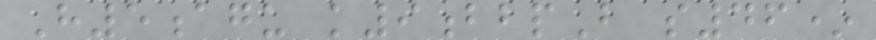H5agu k9bbpB s46*
